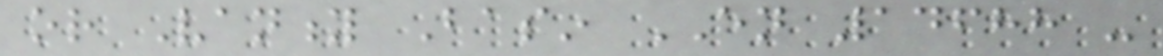or Vanity Basin EN 14688 -
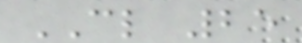CL 25
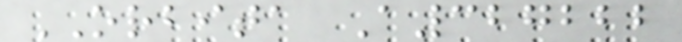ORBITA A327222
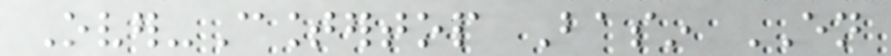Over-Countertop Basin EN
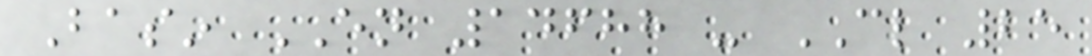Basin EN 14688 - CL 25
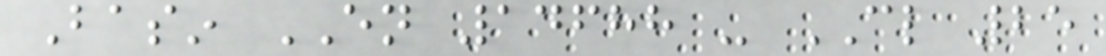Basin EN 14688 - CL 25
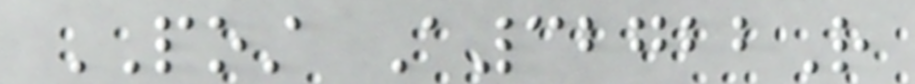POST A32722R
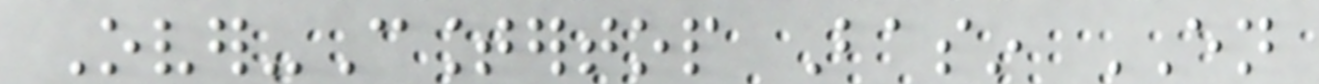Over-Countertop Basin EN
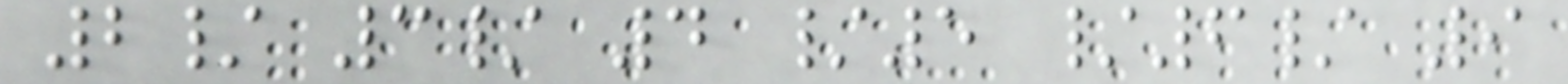2/ 3/ 4 /5 /6/ 9
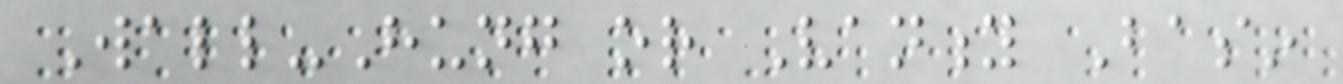Wall-Hung or Vanity Basin
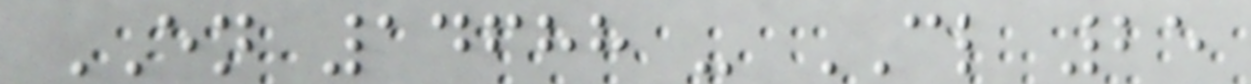EN 14688 - CL 25
